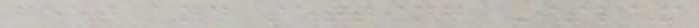feet and setting Islam
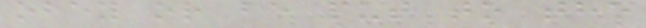obey or be put to the
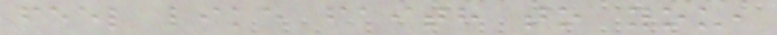feel like faith to you,
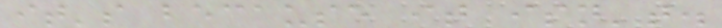it's because it isn't.
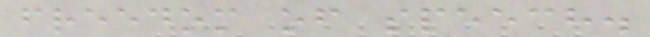freedom of speech.
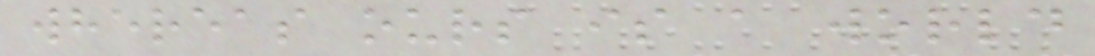whereas ours is a world
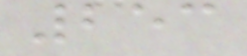253
